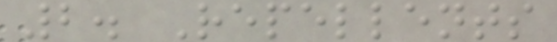2. Repellents
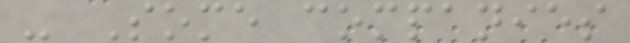- Some companies
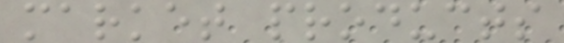market products
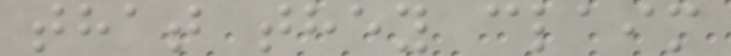that they claim
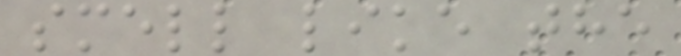smell like the
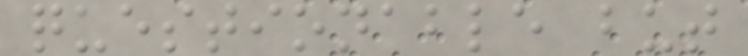questionable but
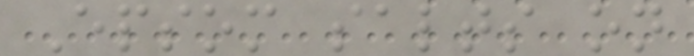Epsom salts on
